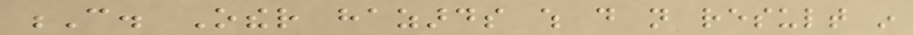C. Other hazards which do not result in
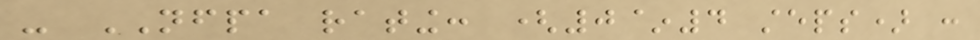- NFPA rating: (0~4 steps) :
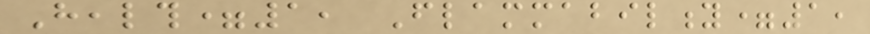Health=1, Flammability=1,
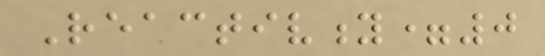Reactivity=0
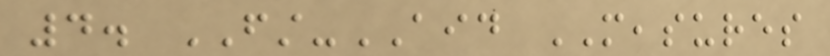4. FIRST-AID MEASURES
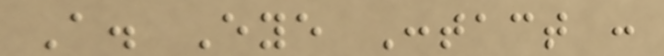A. Eye Contact :
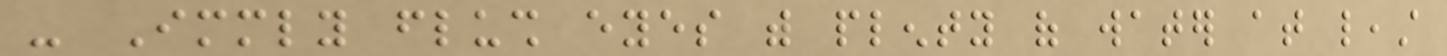- Immediately flush eyes with plenty of water at least
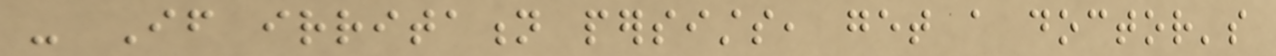- If irritation persists, get a doctor's
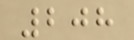208
